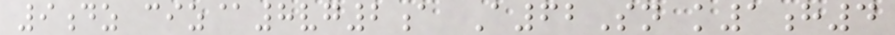9dz ciz@8vg2a A62Sn k1h4
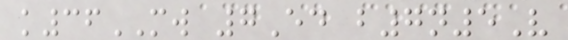k36MW 7Ed b7n5V
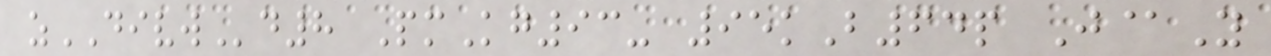zDIVWd8 PmKg93- 95kB64p J@Y
